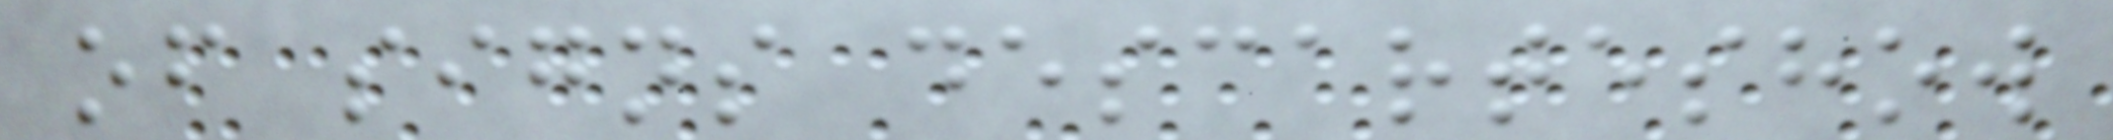of signs descarteshow
